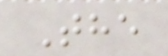The
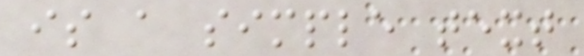is a simple text
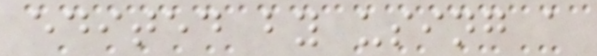edited by using a
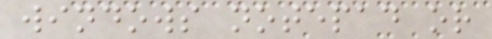windows notepad or
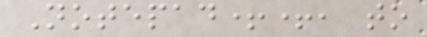Notepad++, to
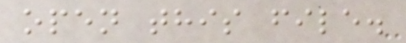open this file.
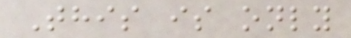This is only
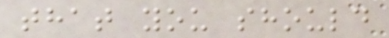that you should
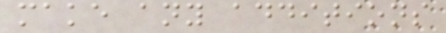make any additions
